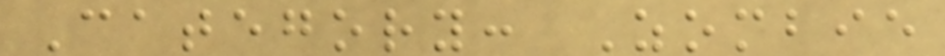Category: Zombie
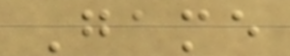Game
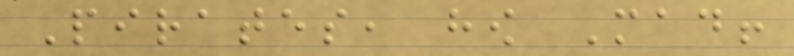Pirates, how Mad!
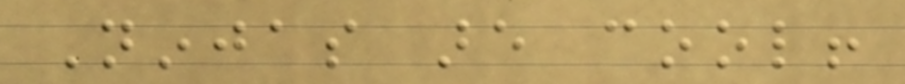Ninjas are cool!
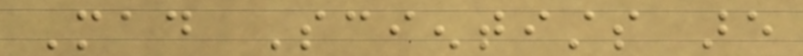Mad Scientists are
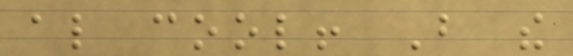also cool! But the
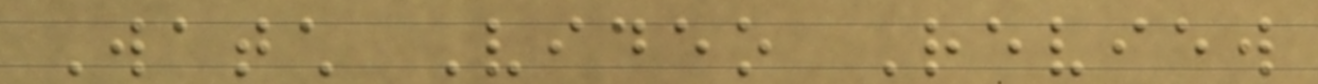Watch Video Review
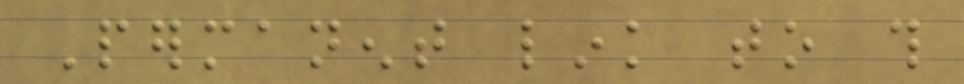Permanent link to this
